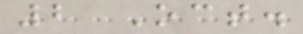2 Oct.
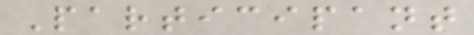Participant
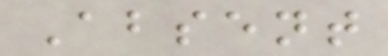Absent
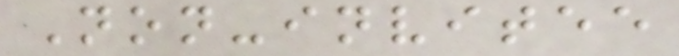Non-invitee
